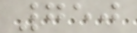750
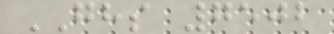GHS 7502
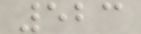523
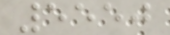5550
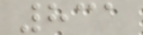831
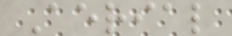Aerial
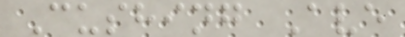Cushing Ave
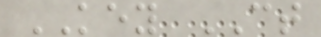KEY CT
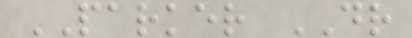PARKER DR
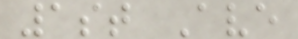1st Ave
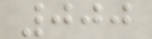000
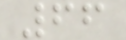66
